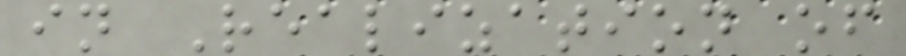in Realization of
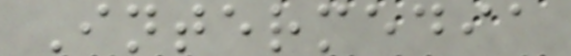Intermedia
